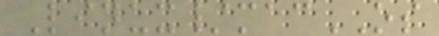Linux/macOS
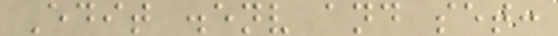Edit .env and set:
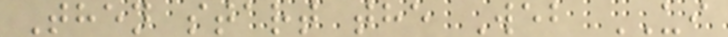Then start the Web UI
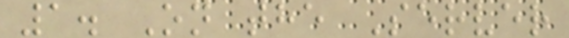1. On the Server
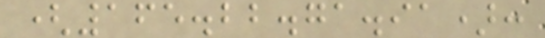(165.22.71.91):
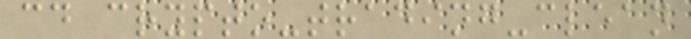cd crypto-trading-clean
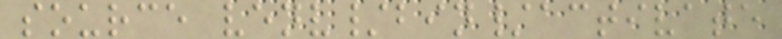source venv/bin/activate
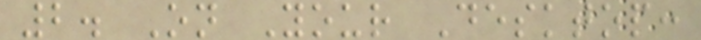2. On Your Desktop:
